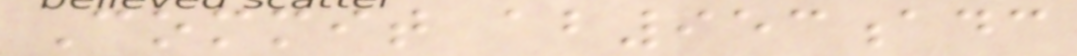Commit ab953adc
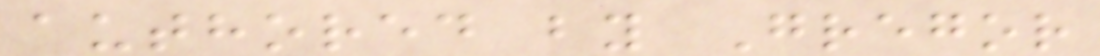authored by Gregor
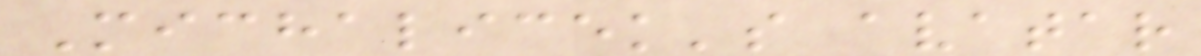Michalicek's avatar
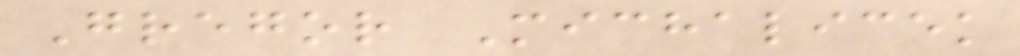Gregor Michalicek
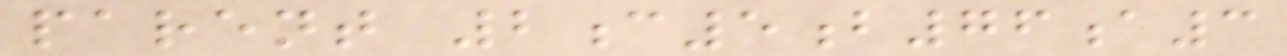parent 2c5b76a3
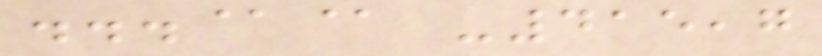...@@ -415,7
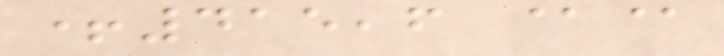+415,6 @@
